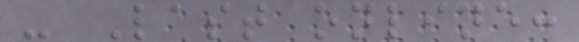- Last online:
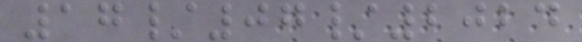17/07/2024
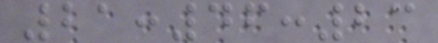21:46:23
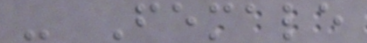- Female
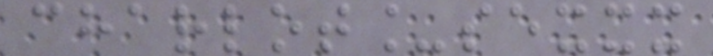charlot_sexxx
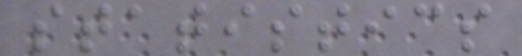statistics
